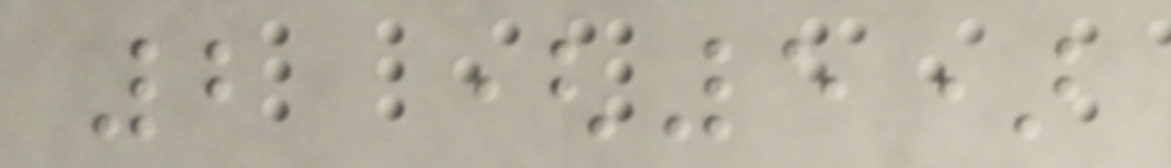2 (5)
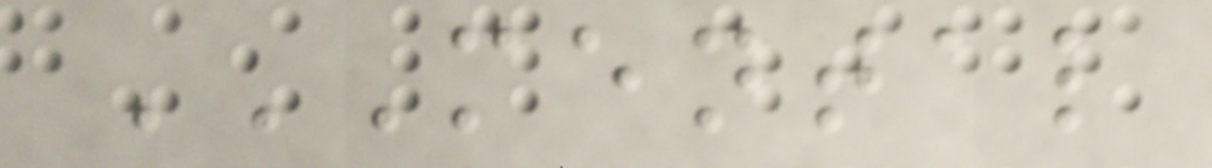MENTAL
